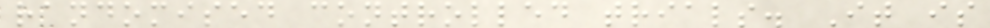randomised controlled trials. It is
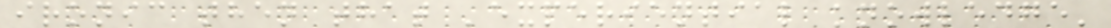ironic then that 'experiential knowledge'
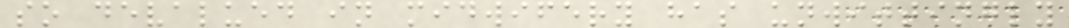so devalued in midwifery has unwittingly
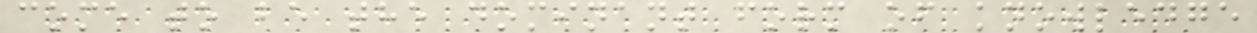come to be the dominant form of knowledge
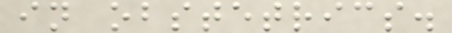in obstetrics.
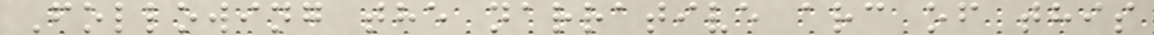Following the narrative arc of this
